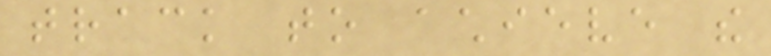track to achieve the
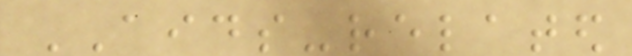AIDS-related
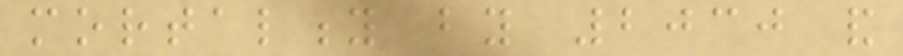mortality by 2030 and
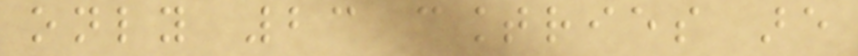only 23 countries are
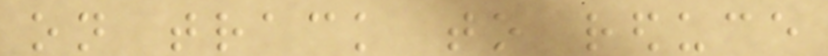on track to reduce
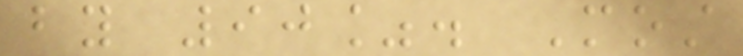by 90%. Most
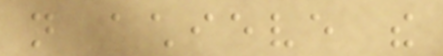not achieve the
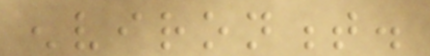environment.
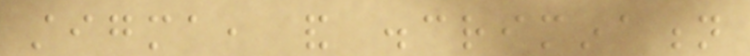stigma, and discrimination
